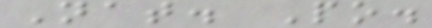Nat. Po.
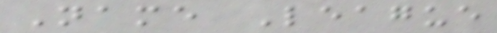Name League
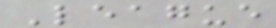League
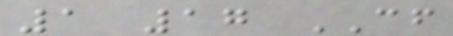1 17 CF
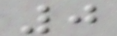0
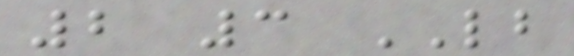2 3 LB
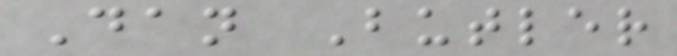Dan Butler
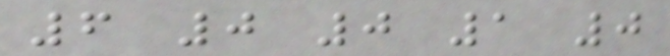6 0 0 1 0
